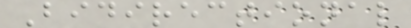Bidirectional
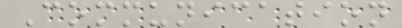Communication
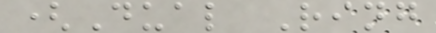(Dual Ring
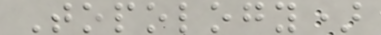Topology)
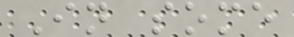In some
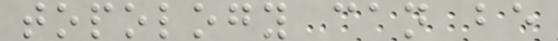topology can be
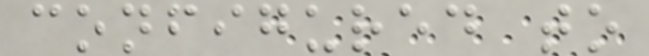configured to
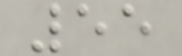55
